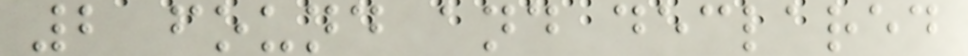2 found and declared
